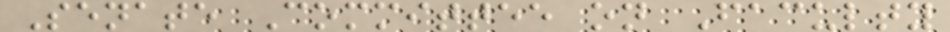Senate Committee on Faculty
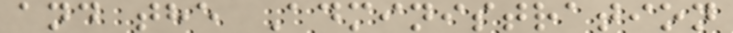and the Administration
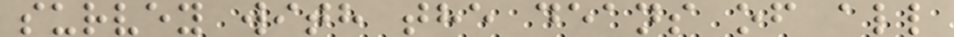survey with the deans of all
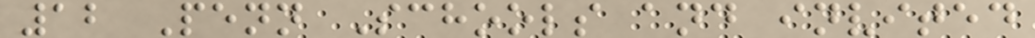12 Penn Schools and invited
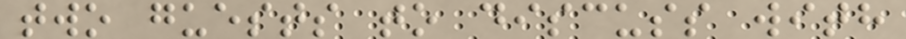two guests to discuss with
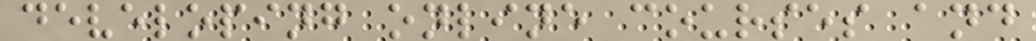developing online courses and
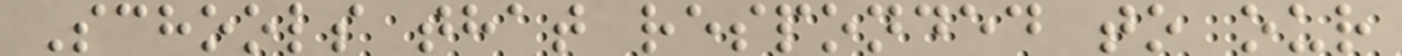Schools that responded to our
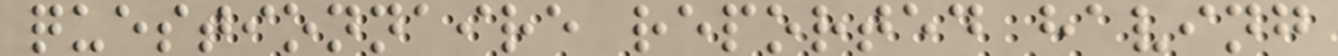questionnaire reported having
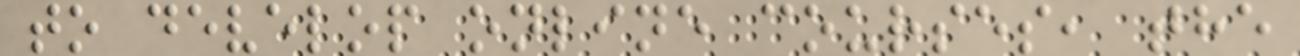to develop online courses, the
